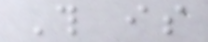This is
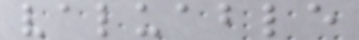valuable
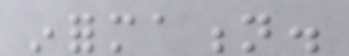information.
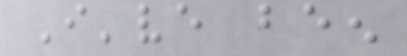I've been
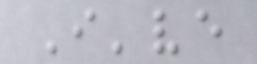I've
